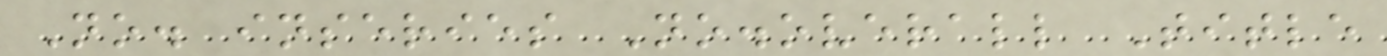No. inseries No.overall Title
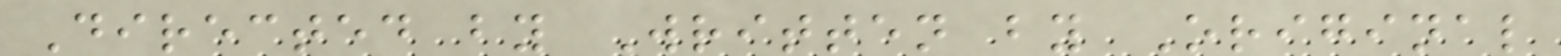Directed by Written by Original
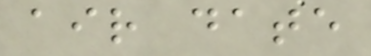air date
